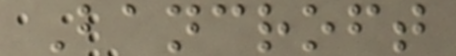Bancroft
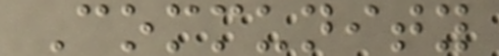Community
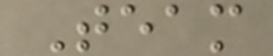Team
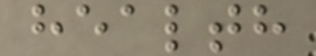health
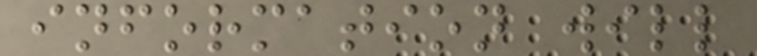information will
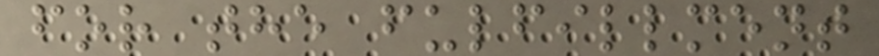for the fulfillment
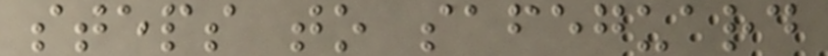steps to safeguard
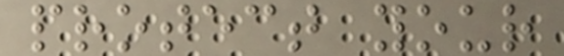protect your
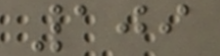109
